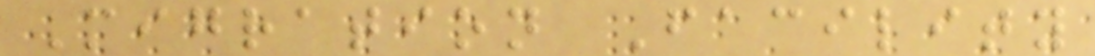Migration Facility
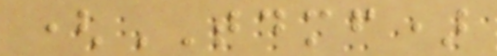(TDMF)
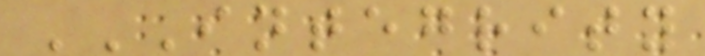INTEGRITY
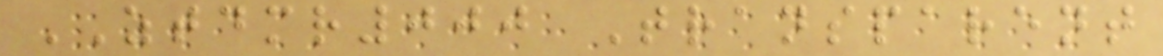ZTDMR000 Transparent
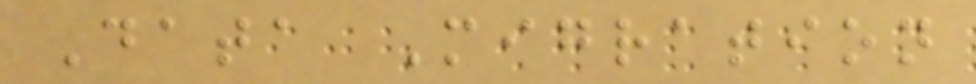Data Migration
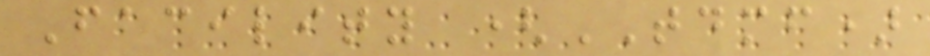Facility (TDMF)
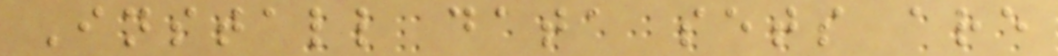Install data sets are
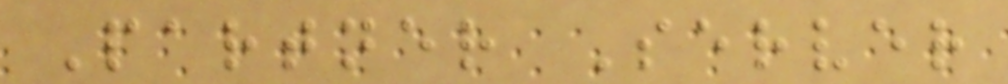Partner Server
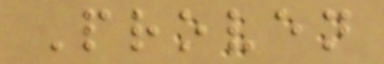Proven
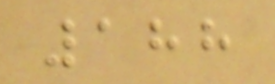188
